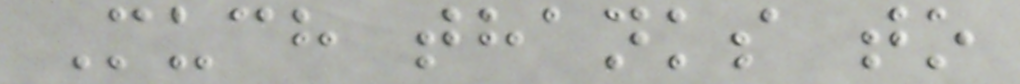Much thanks to
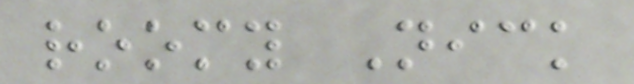roomy Nick
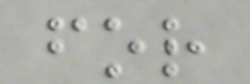for
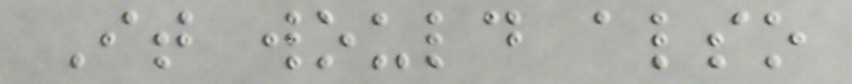It would also
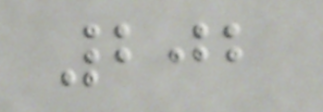202
